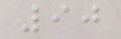90
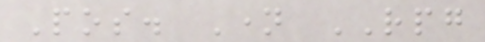Pos. Name RPG
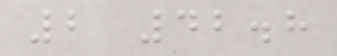2 42.8
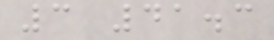3 41.3
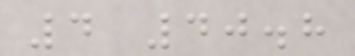4 40.8
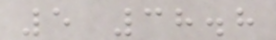5 38.8
